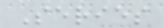Series
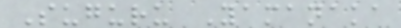Suguru Yamanaka
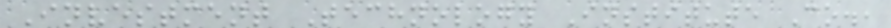Investment Technology Institute Co.,
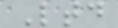Ltd
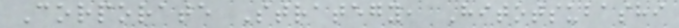Corporate Strategy, Hitotsubashi
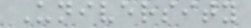University
